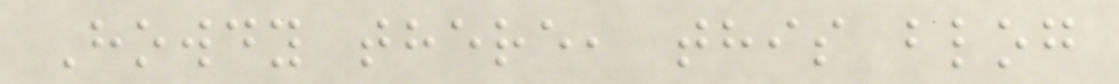Howdy there, this blog
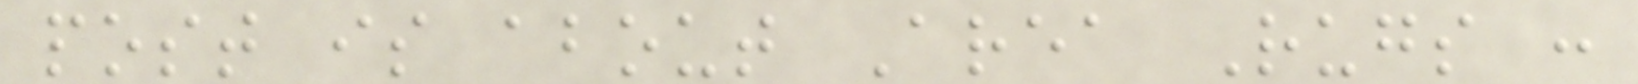post is about Area Rugs :
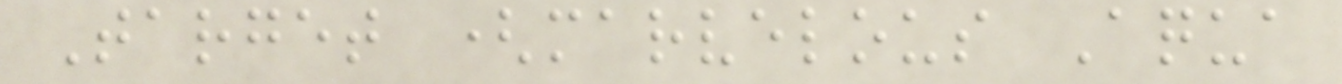Target (marvelous Aqua
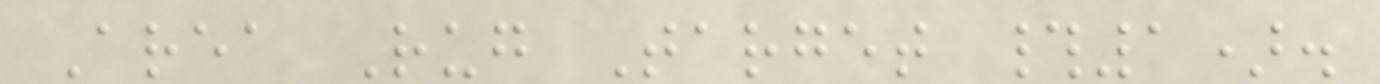Area Rug Target #1).
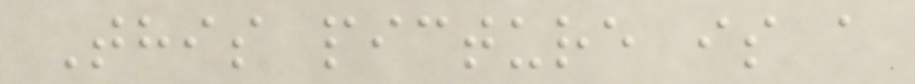This picture is a
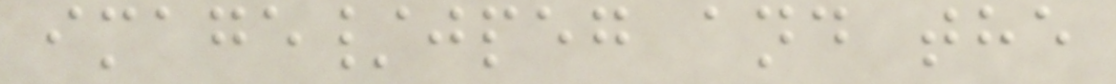image/jpeg and the
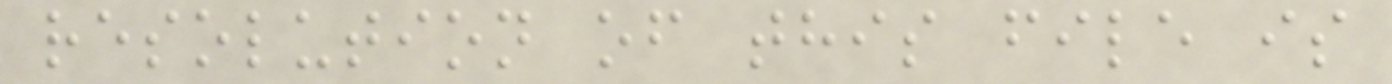resolution of this file is
